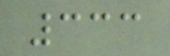333
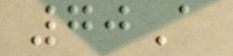70A
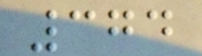374
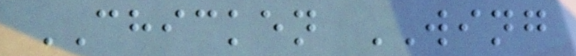CHICKEN WING
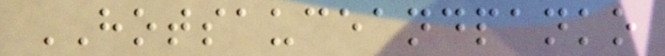HOTSAUCEANDPANKO
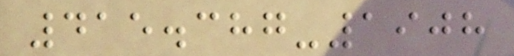415.387-1908
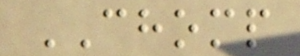CHOMP
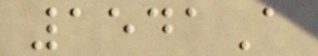1541A
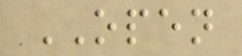OPEN
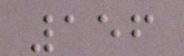156
